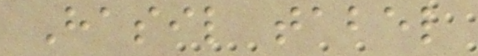Hasil tabel
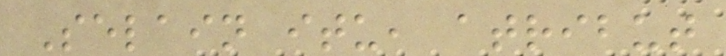Selain itu, atribut
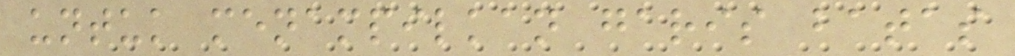untuk menampilkan garis batas
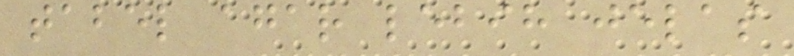tabel agar lebih jelas
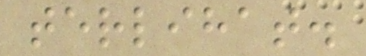terlihat.
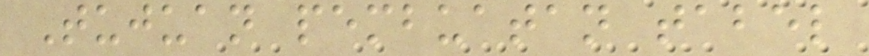Tujuan pembuatan tabel
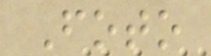Foto
